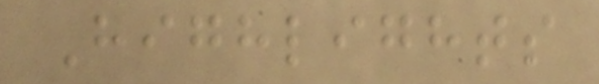Highlights
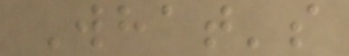What's
